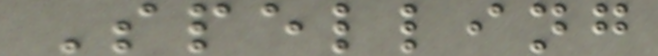Spelling
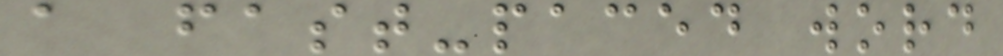a fast-paced word
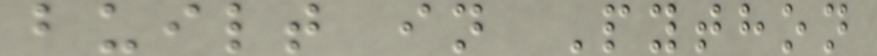built in Python
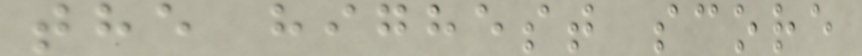the highest score
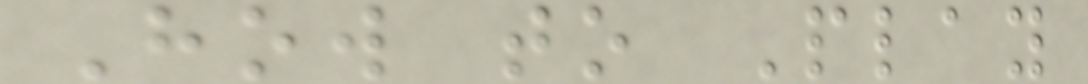How to Play
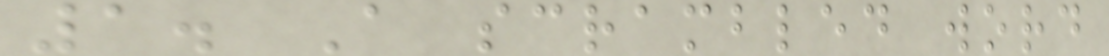1. A scrambled word
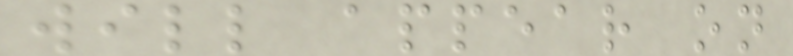will appear on
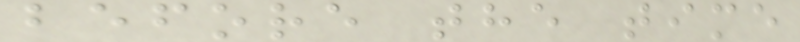before the time
